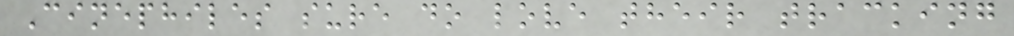Cinephiles sure do love their tracking
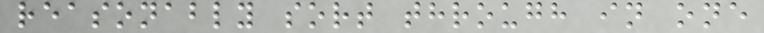reasonably sort through in one
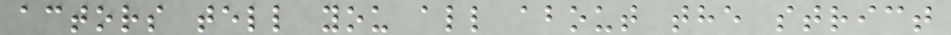actors tell you all about the strict
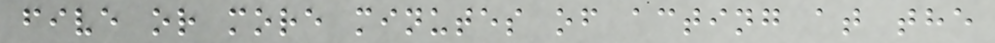five or more minutes of acting at the
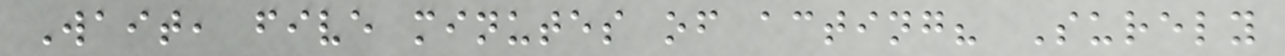Wait, five minutes of acting? Surely
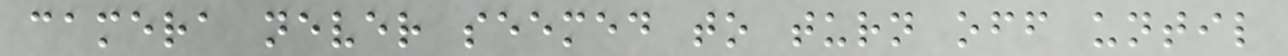camera never seemed to turn off until
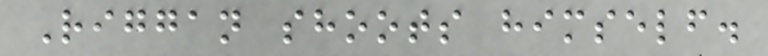Riggan shoots himself.
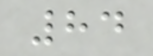84
